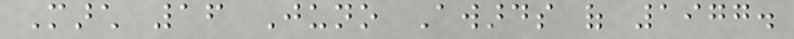March 16 Juno Awards of 1977.
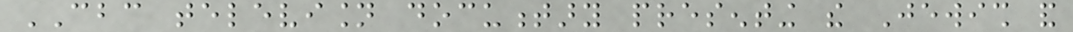CBC television documentary presenting the Jewish and
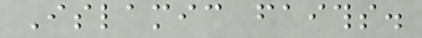Islamic faiths.
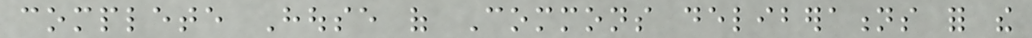complete House of Commons deliberations for the
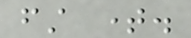first time.
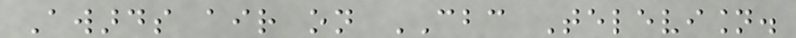Awards air on CBC Television.
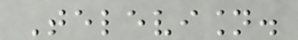Television.
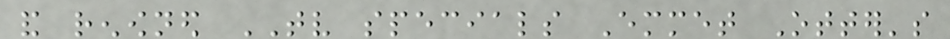and renowned TV specials Emmet Otter's
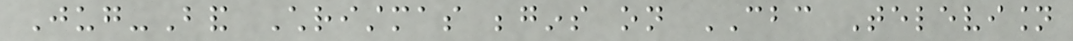Jug-Band Christmas begins on CBC Television
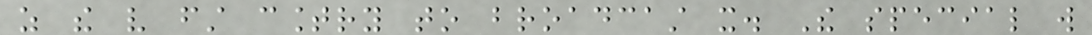as the very first country to broadcast it. The special will
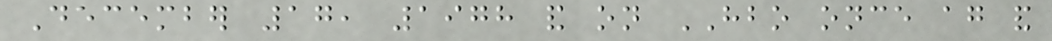December 17, 1978 and on HBO once again and
